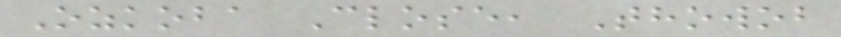Ozkoba Close, Thowob
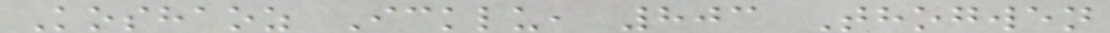Koshaoz Icklu, 803 Thogwen
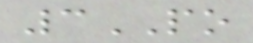3PO
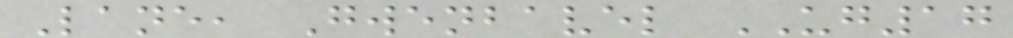Lane, Gwenbavel UG17
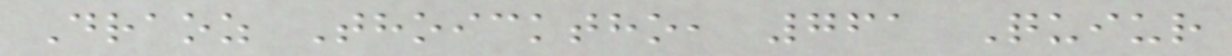Draoz Thoicktho, 761 Quiur
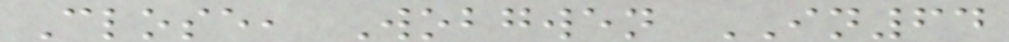Close, Wobgwen IN64
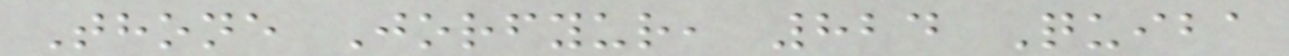Thone Jorfyur, 824 Quiba
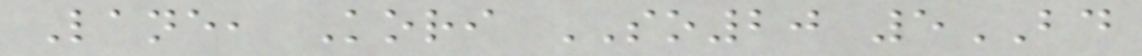Lane, Kori SO20 5BD
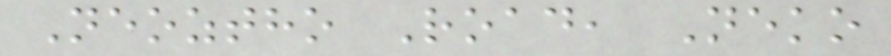Neoztho Road, Neko
